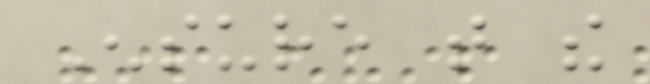Ensure that the
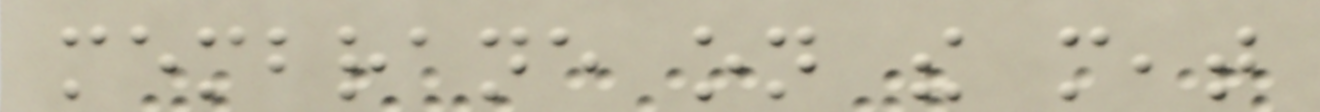membrane on the meat
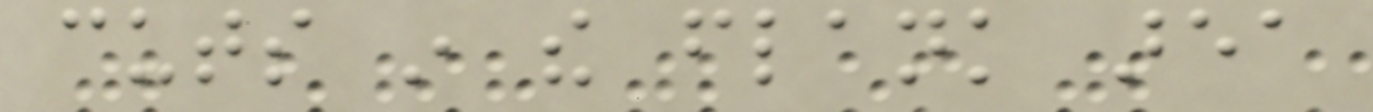cuts in the flank area
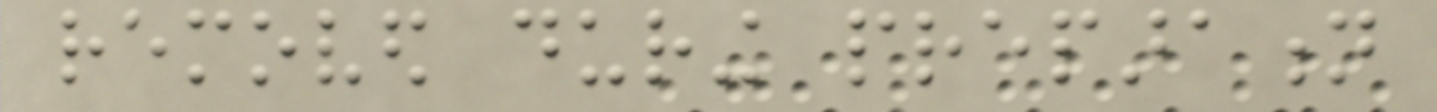removed during preparation
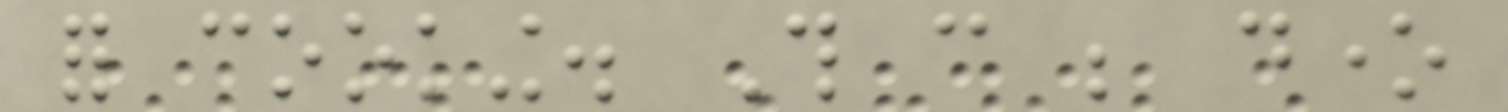for cooking. This can be done
